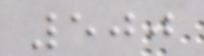500
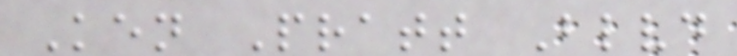Ken Pratt Blvd
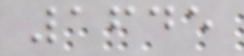1645
